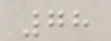78
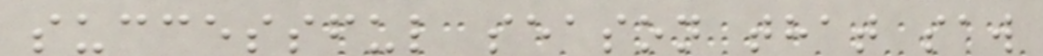successful season that saw
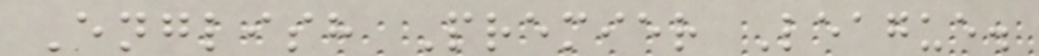English Premier League.
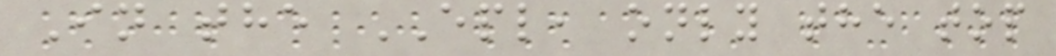In the EPL, only the top
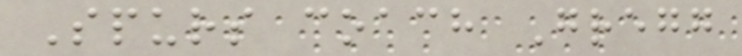Spurs coach Gregg
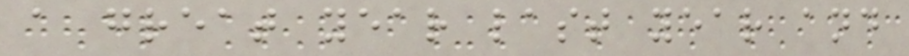a great year last year and
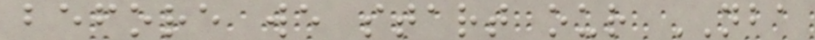before we start our NBA
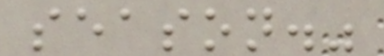season."
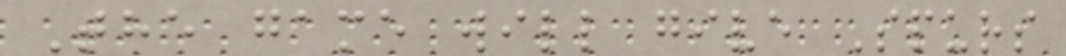The game will give Spurs
